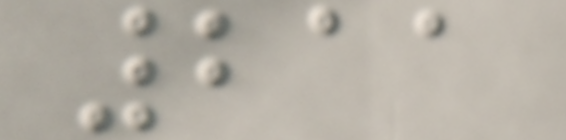211
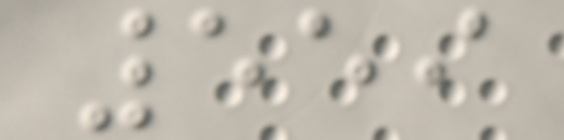559
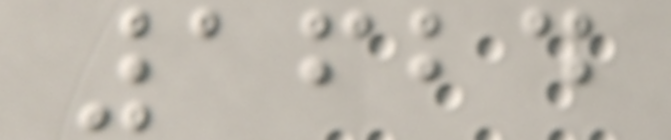1624
